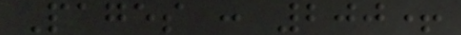Pages : 200+
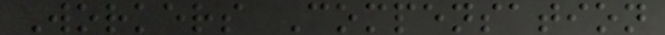Workers Compensation
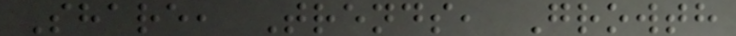Share, Trends, Growth
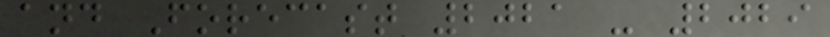and Forecast 2021 - 2029
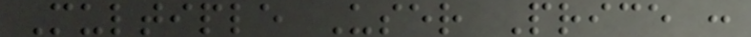Multiple User Price :
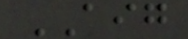AIG
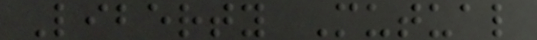Liberty Mutual
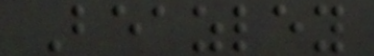Beazley
